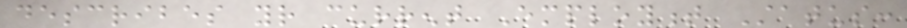describes your current Employment Status:
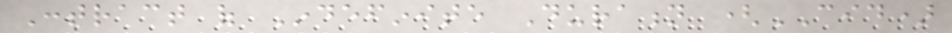Contract of Indefinite Duration (CID)
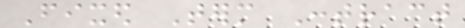Fixed Term Contract
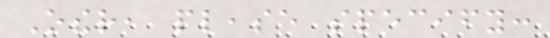Other, please specify:
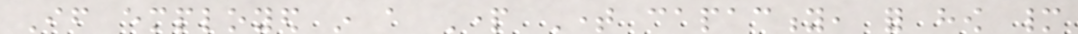If employed in a Part Time capacity, for how many
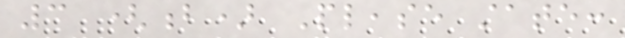3 (b) Please state:
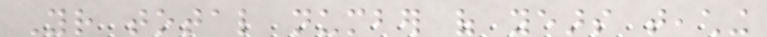Your total number of years teaching
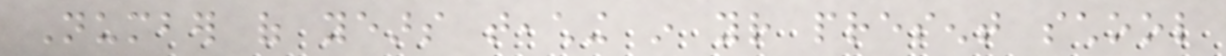Number of years teaching in your present school
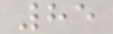85
